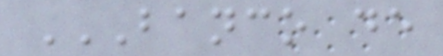BANCO DE
